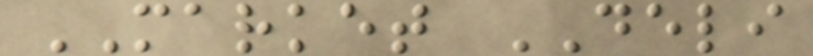MARKET DELI
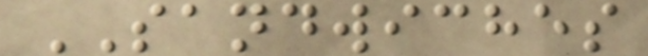SANDWICHES
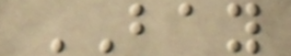BAY
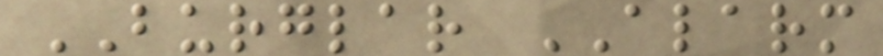BURGLAR ALARM
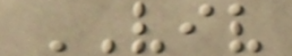VIV
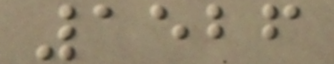1526
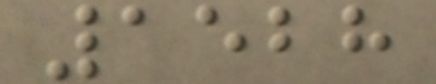1528
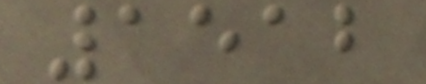1512
